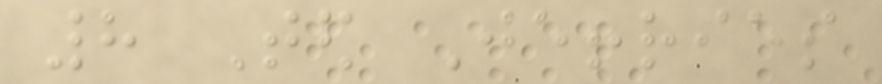8 Ted Jeffries
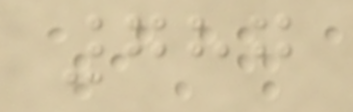787
